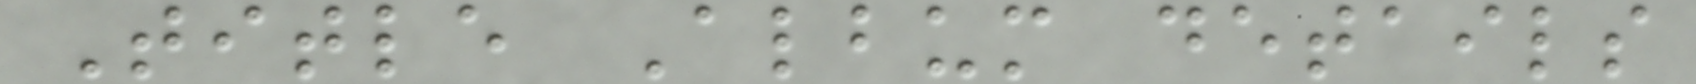Title Album details
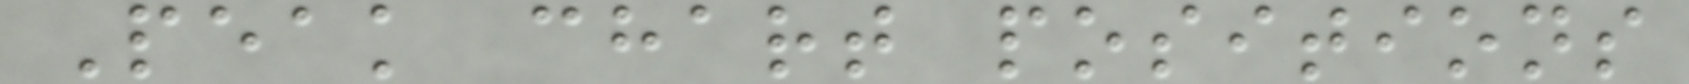Peak chart positions
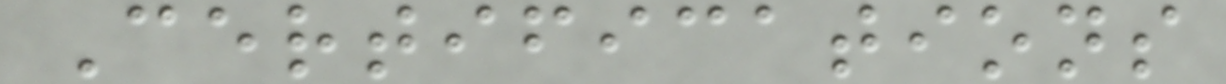Certifications
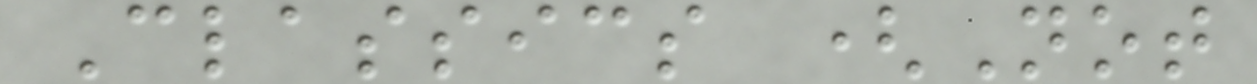Classics (Not
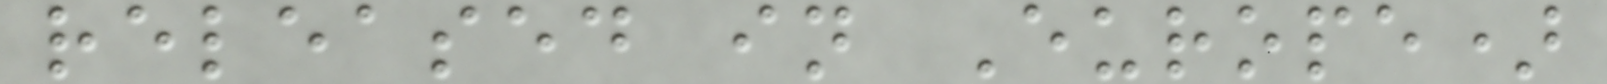released in Europe)
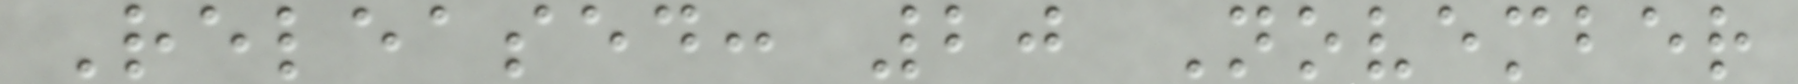Released: 20 November
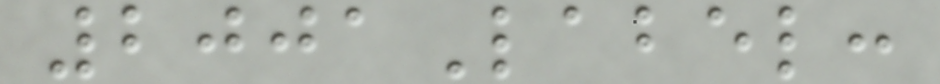2001Label:
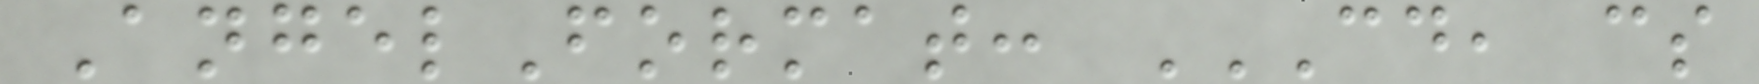AngelFormat: CD, CS
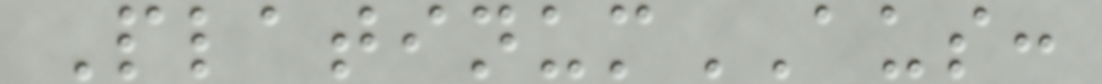PlatinumAUS:
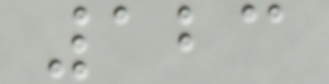123
